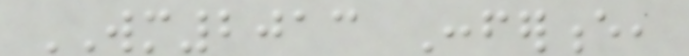WM2013 Conference,
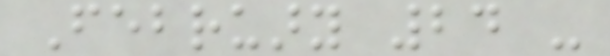February 24 -
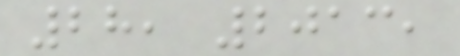28, 2013,
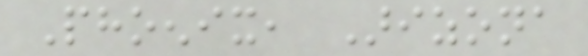Phoenix, Arizona
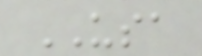USA
